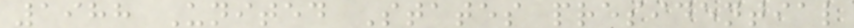1988 United States presidential
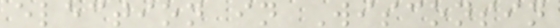election in Wisconsin
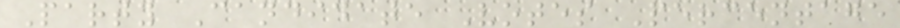Party Candidate Votes Percentage
